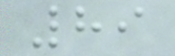89
